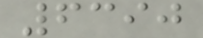6390
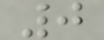0
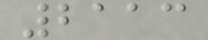2113
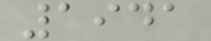1941
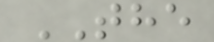THE
